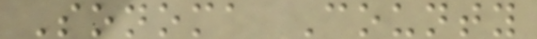Sonoma County
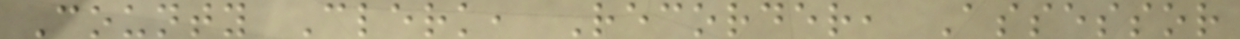County Clerk, Recorder, Assessor
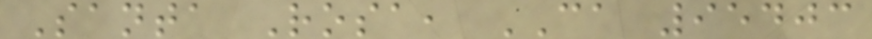Santa Rosa, CA 95403
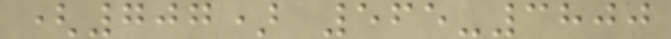(707) 565-3800
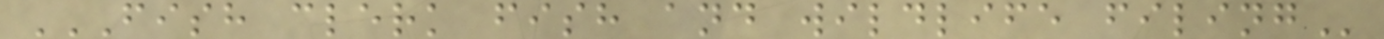FISH CLERK FISH AND WILDLIFE FILING
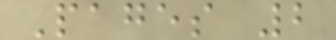Pages 2
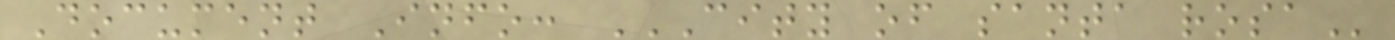Document Info: CITY OF SANTA ROSA
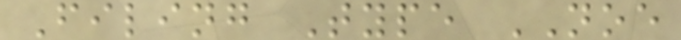Filing Type NOE
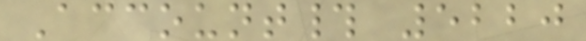Account# 5220
